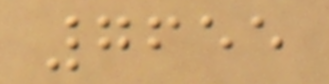7655
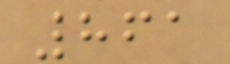861
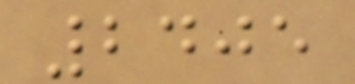2405
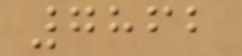7862
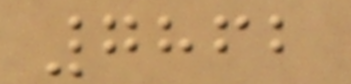7862
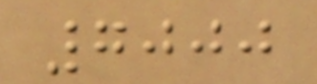7000
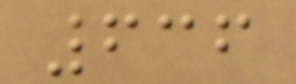636
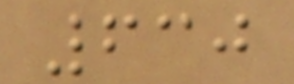630
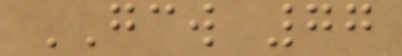GCW 77
